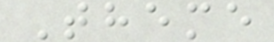Theme
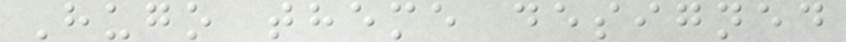Hugo theme designed
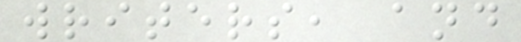writers, and
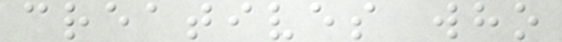creatives who
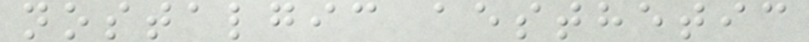nostalgic aesthetic
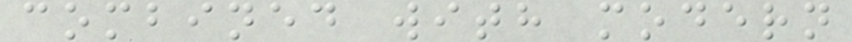combined with modern
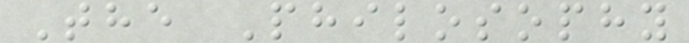The Philosophy
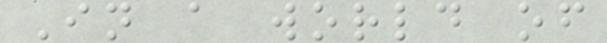In a world of
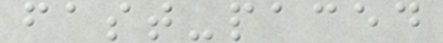fast-paced
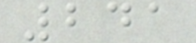241
